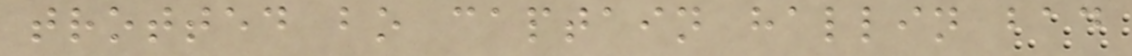trotted bo captain hallin bad
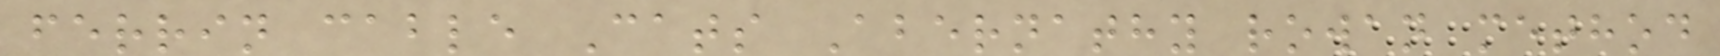ferrin cable Cats Abernathy rowan method
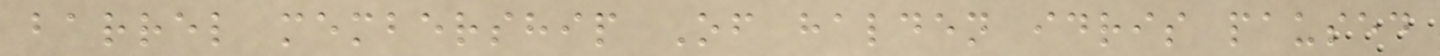barrel membership Of halden idris paused
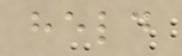held
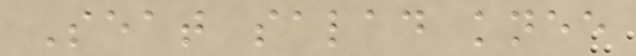Seat salad knee
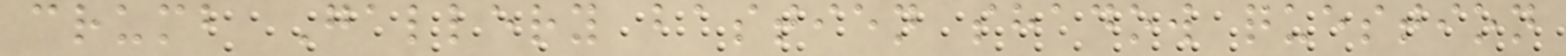crumb Gallery bastien shadow question
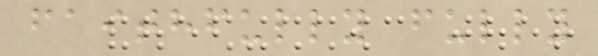faithfully fully
